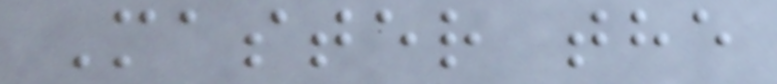Master the
